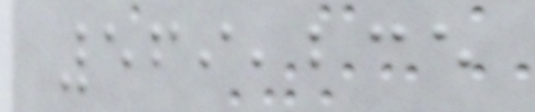569,235
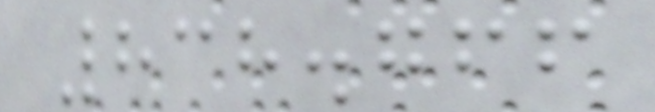838.766
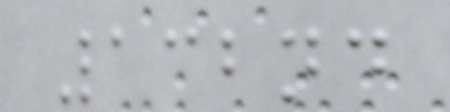132nd
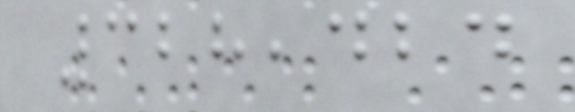328,424
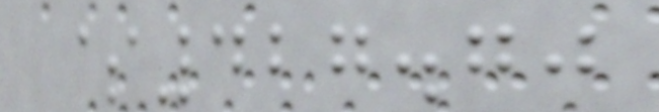$427.70
